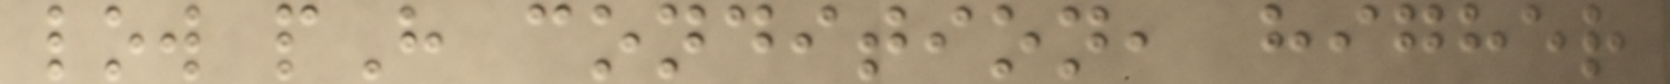low pH condition, higher
